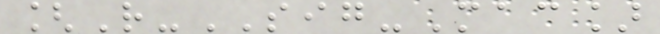[R-SIG-Mac]
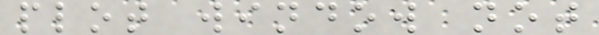plot window not
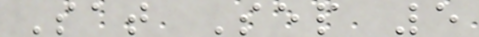Sat Sep 5
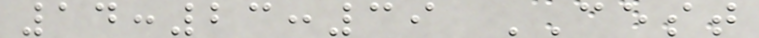14:23:39 CEST
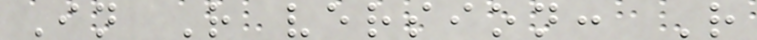In R version: R
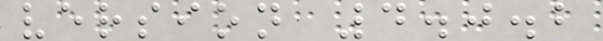version 4.0.2
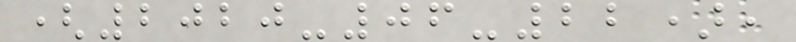(2020-06-22),
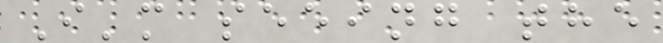I'm seeing the
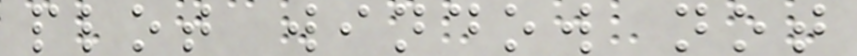plot window not
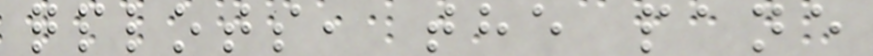qplots, the pane
